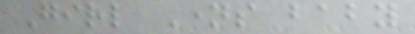Girl Names baby
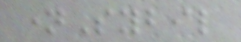nameSybil
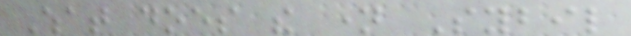What does the name Sybil
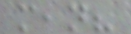mean?
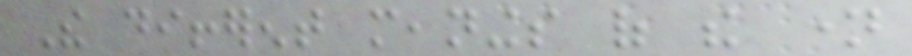The different meanings of the name
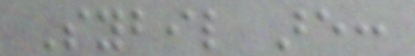Sybil are:
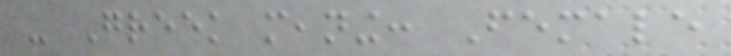- Greek meaning: Female
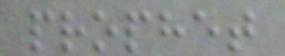prophet
